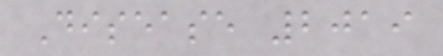Disease 2019
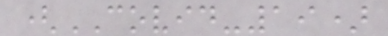(COVID-19)
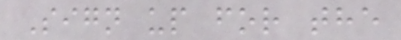Sign up for the
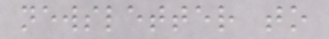newsletter to
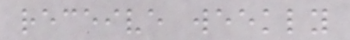receive weekly
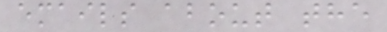emails about the
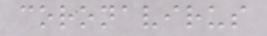coronavirus
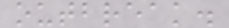outbreak.
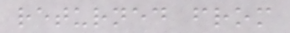returned from
